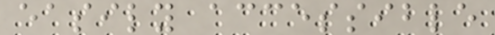easily accessible
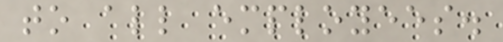to all employees.
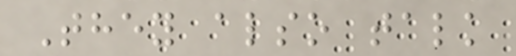They also talk
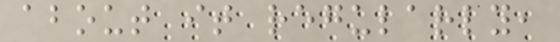about it regularly,
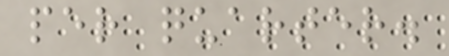per quarter.
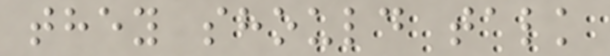they should talk
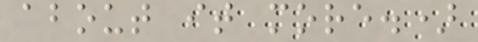about it more.)
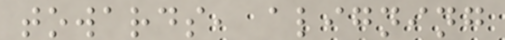towards, aligning
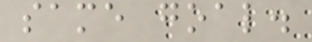same goal.
